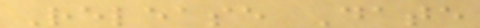Release Date
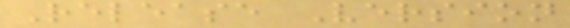Release Version
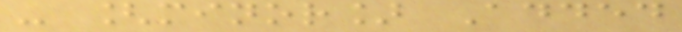- [minor] Added
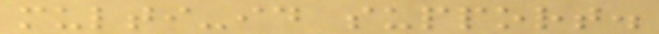multi-id support.
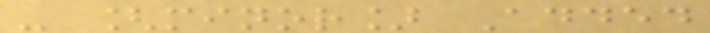- [minor] Added
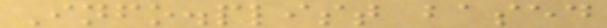Info.plist based
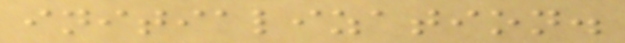initialization.
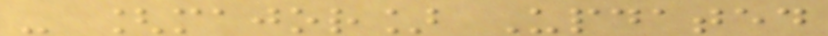- [major] Updated
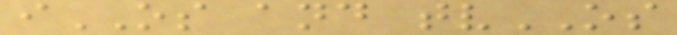iOS and tvOS
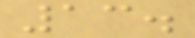13.
